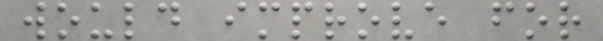would improve for
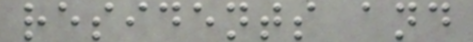residents and
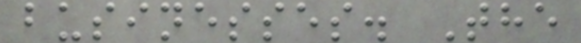businesses. The
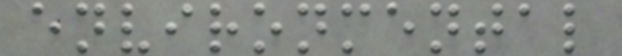environmental
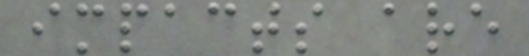impacts are
